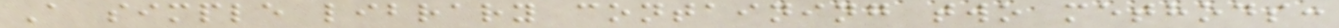A simple library containing two methods:
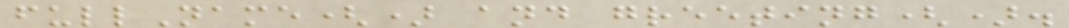fullName() and greeting().
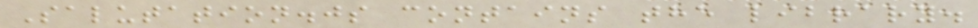Salutation.js contains the library.
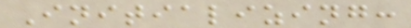Initializing:
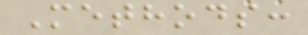Methods:
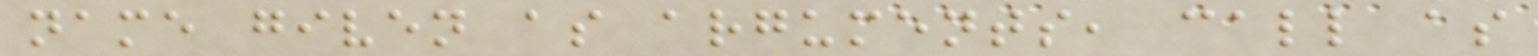name given as arguments, call as
